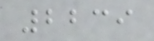2239
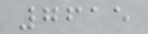7615
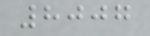8007
